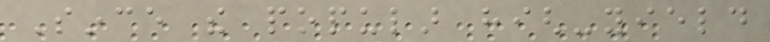Since the popular high-yield
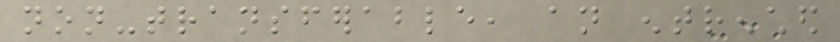non-transferable, an entrenched
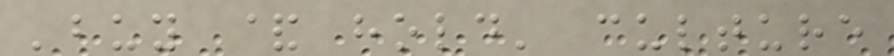'buy & hold' culture
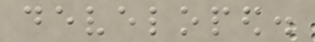developed.
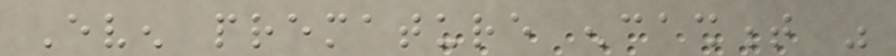Even premature encashment was
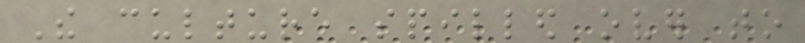The culture spilled over to
